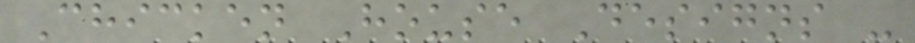Chicken House Designs -
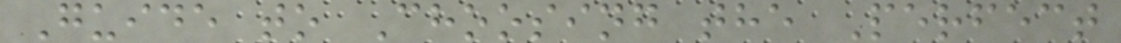Guide to Choosing the Perfect
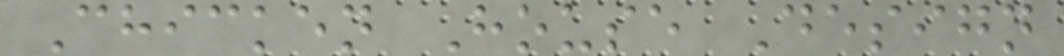Chicken House Design
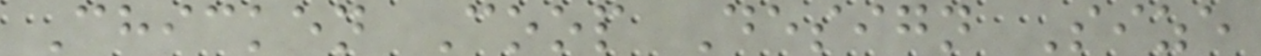Chicken Coop Design Size
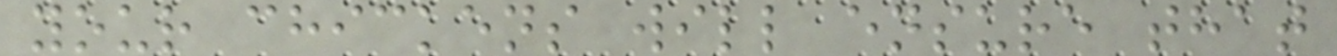your chickens will ensure that
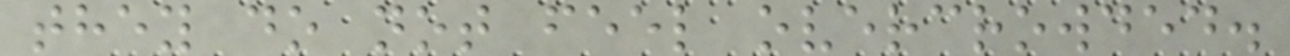they do not feel overcrowded.
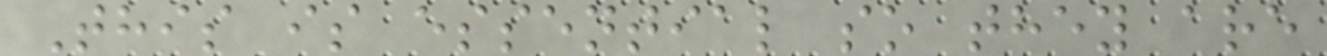This is essential so they are
